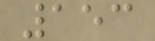153
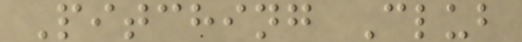Pitching Club
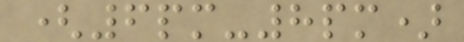(6pm-8pm)
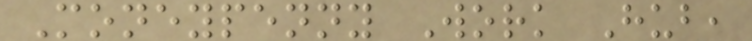Moneypenny Work Hub,
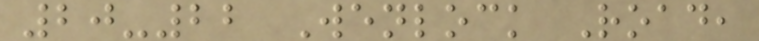20-22 Wenlock Road,
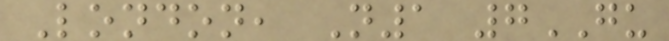London, N1 7GU
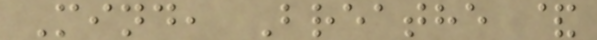Mind, Breathe &
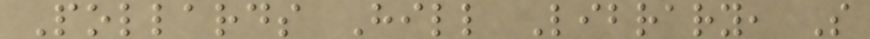Pollards Hill Library, S
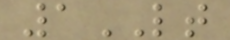1LT
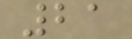21
